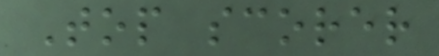Top scorer
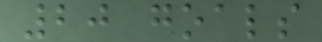20 goals
